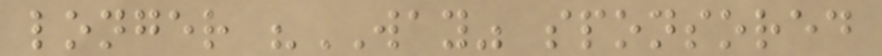longer "WAY" sponsored
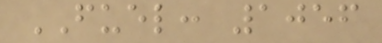FUEL: 1056
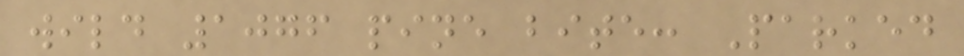wild 1076 pine bite: Parked
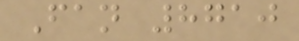Fan 8710
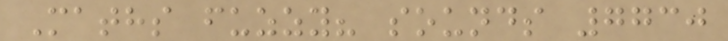Maths fuzzy? sounds 7730
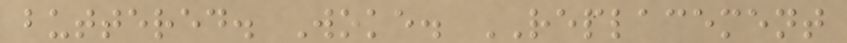buttered. Woke. REPLACEMENT
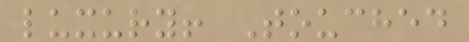luxury! Touched
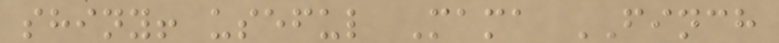shiny! useful Mama FINCH
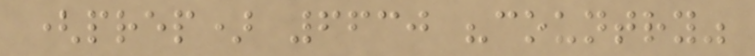(prep) 6630 "country"
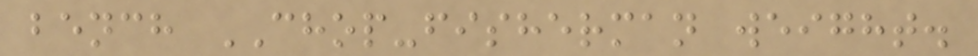bench CHOP-fisherman weight.
